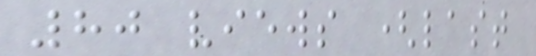80 views (last
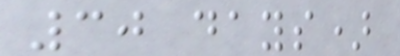30 days)
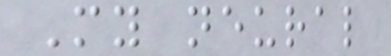My neural
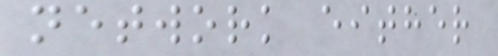network either
